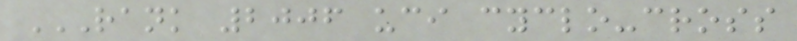RANK 2006 UCI CYCLO-CROSS
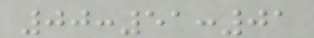00:51:01
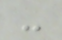-
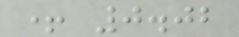+ 0.02
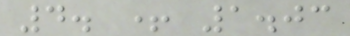4. + 1.03
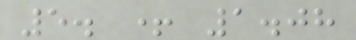5. + 1.08
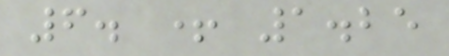6. + 1.25
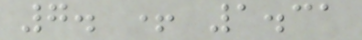7. + 1.31
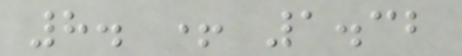8. + 1.32
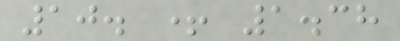10. + 1.38
